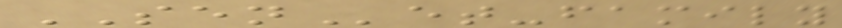SENet-family
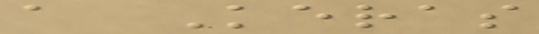a Keras
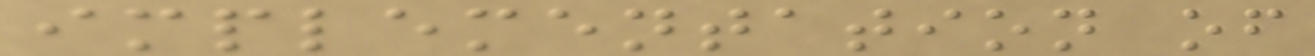implementation of
